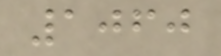1060
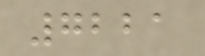7221
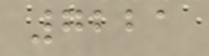7221
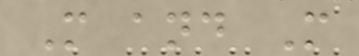M and M
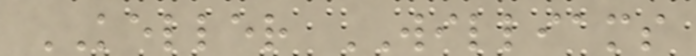KELLER WILLIAMS
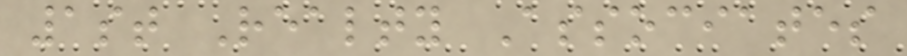1st Realty Associates
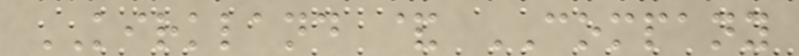KIRKLAND & COMPANY
